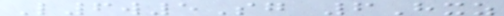L6w5Sg 6Hxz
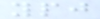ypj
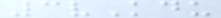3vKdu
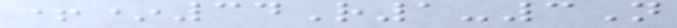+*34R1-3N
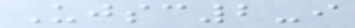Ujsc2-i
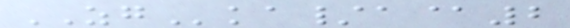ZGka/a@2
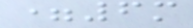=6m
